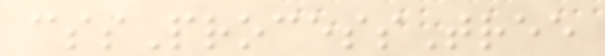cssProcessTree
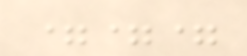===
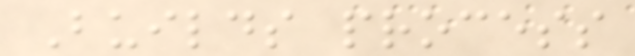Builds process
